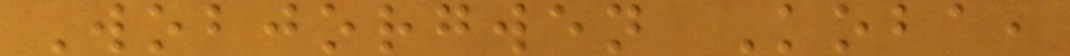Wobjorgwen Koba,
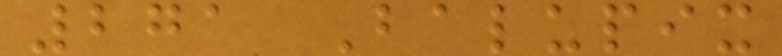271 Balupix
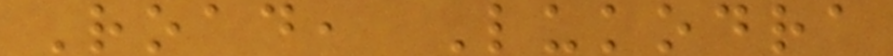Road, Lukodra
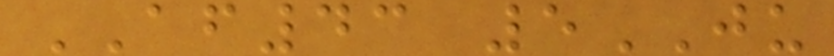AF43 5JU
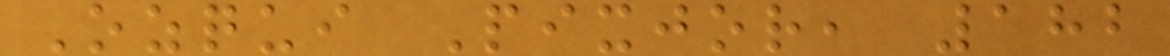Ozqui Pixjor, 182
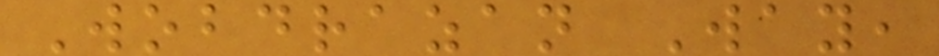Wobdrazan Way,
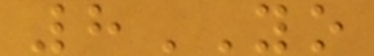8YO
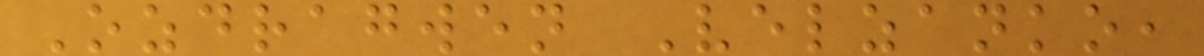Ozdragwen Velzanko,
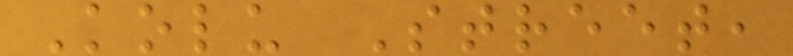Kolu Street,
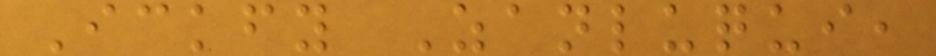Ickfy Zanluqui,
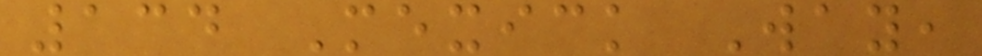134 Mexick Way,
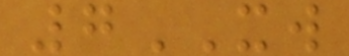7XW
